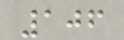106
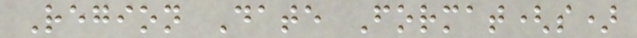Region Date Format(s)
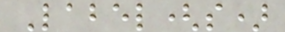Label(s)
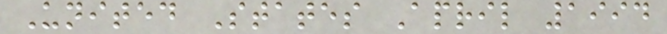United States April 1994
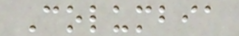Columbia
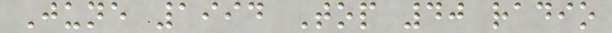June 1994 Top 40 radio
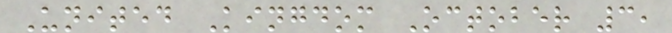United Kingdom October 3,
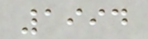1994
